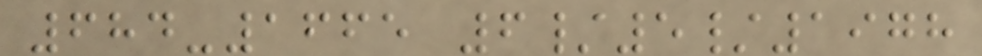684-1665 6/5/1978
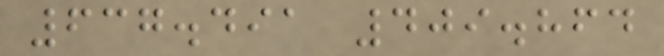637.491 409.864
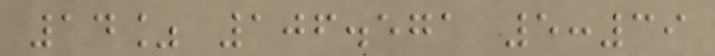14% 106.571 5:39
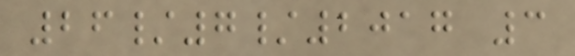26/7/2017 3
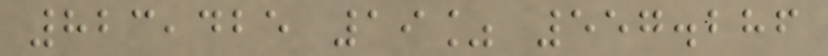823,425 19% 557.286
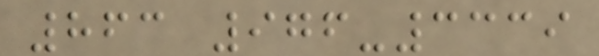863 976-3339
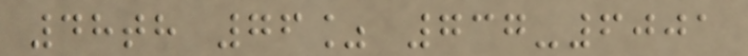48th 76% 737-6001
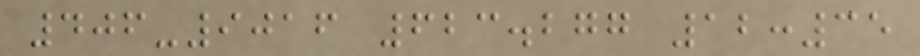406-9016 623.277 12:35
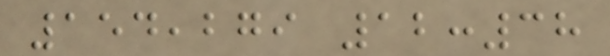154,279 12:38
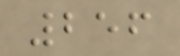256
